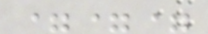===
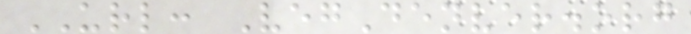URL: VegDenver.org
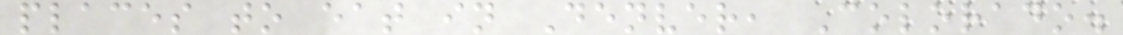places to eat in Denver, Colorado.
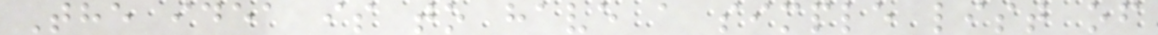The idea is to have a simple list of
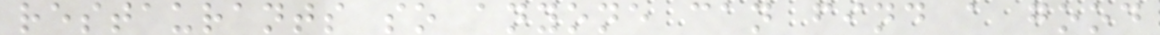restaurants so anyone can find a good
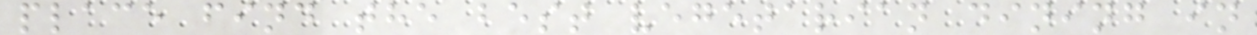place find the best vegetarian dining in
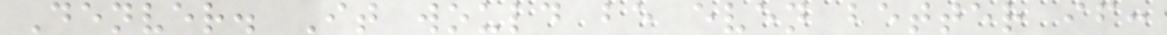Denver. It would be even better if:
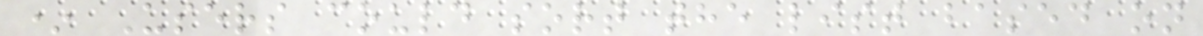* Users could sort the list based on
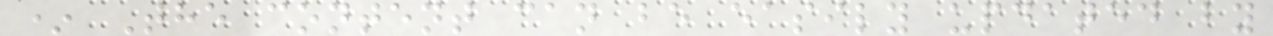* The content can be easily updated by
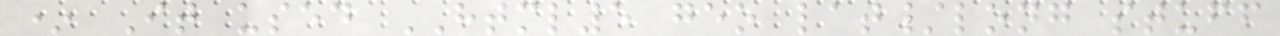* It used HTML5 geo lat/long stuff
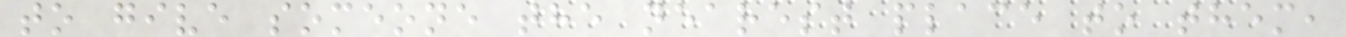to give someone the nearest place to them,
